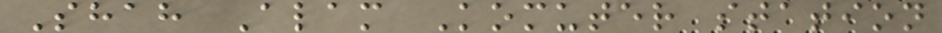Shah Alam Komuter station
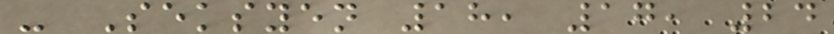- Seksyen 18, 17, 24
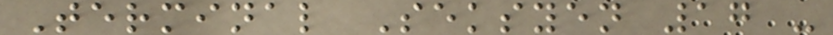Terminal Seksyen 17 -
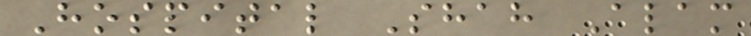Hospital Shah Alam
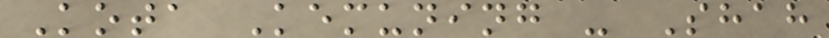Kota Kemuning - Shah
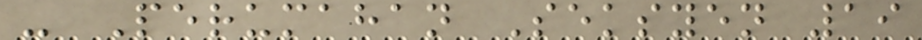- Perumahan Seksyen 19
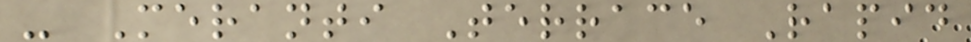- Meranti Terrace Rapid
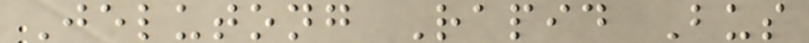Jelutong Rapid Bus
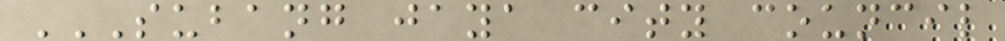SUBANG JAYA CITY COUNCIL
